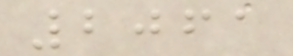2061
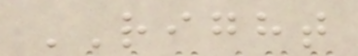RIGHT
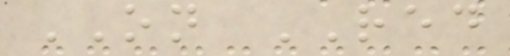ON RED
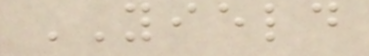YIELD
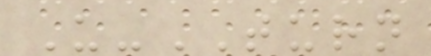U-TURN
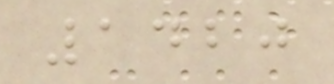1420
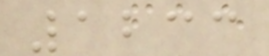1233
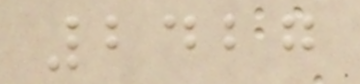2427
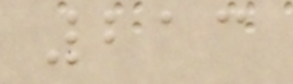213
